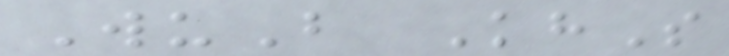WuB KhS
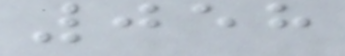058
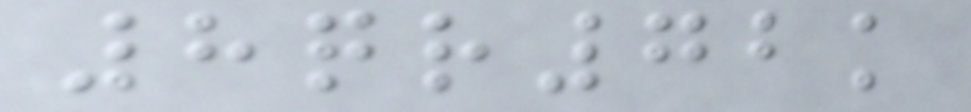8qr72k
